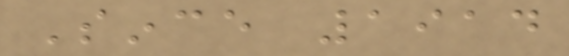Since 1914
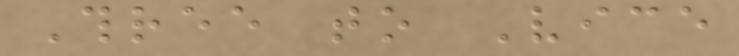Three to Vice
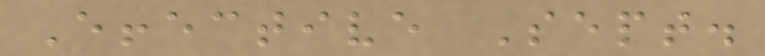Effective Sept.
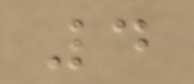4
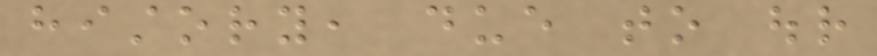history, due to our
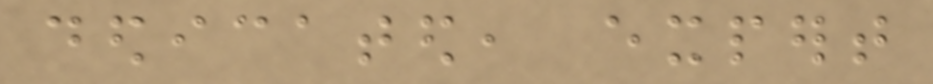dedicated, expert
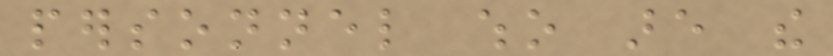personnel who are the
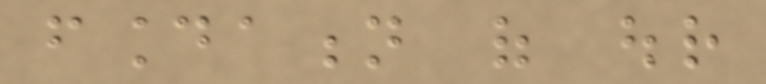foundation of our
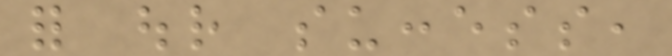for our success,
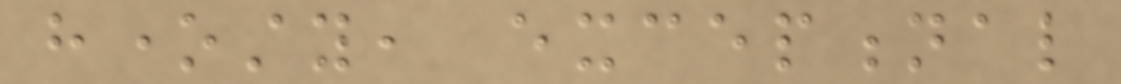honesty, exceptional
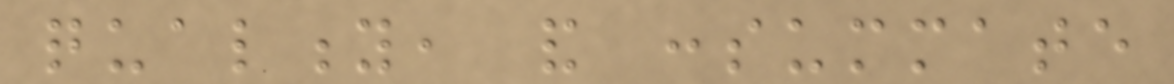quality, and consummate
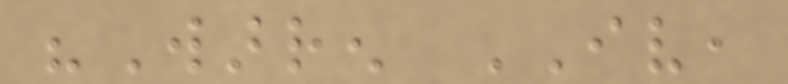"Warren IV,
